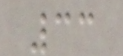33
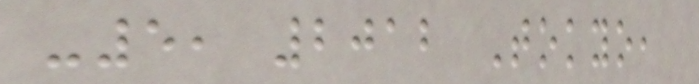-5, 2012 Tokyo,
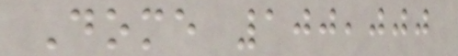Dome 100,000
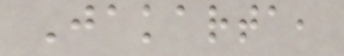Jakarta,
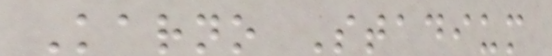Karno Stadium
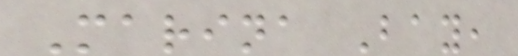Marina Bay,
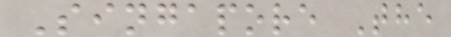Singapore The
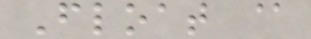Float @
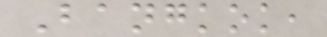Bangkok,
